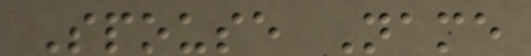Spouse Name
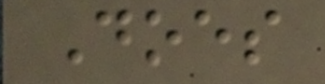Does
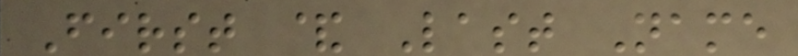First & Last Name
